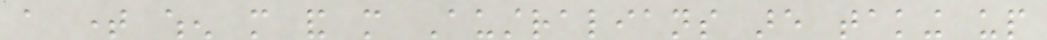a time when more and more Australians are taking up
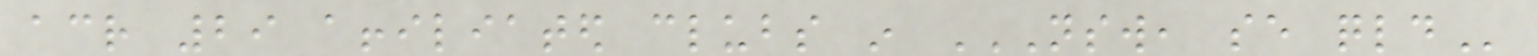across 29 affiliated clubs in NSW, SE QLD
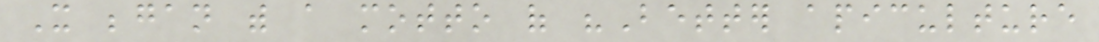It began with a motto of "Better apiculture
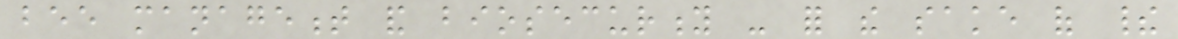bee management and biosecurity - for the sake of their
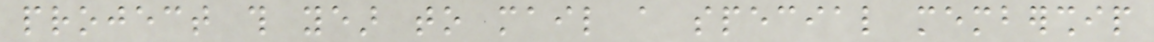project this year to mail a special membership
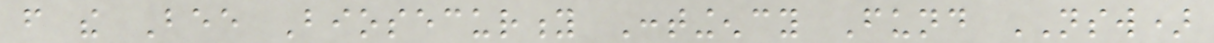from the Bee Biosecurity Contingency Fund NSW)
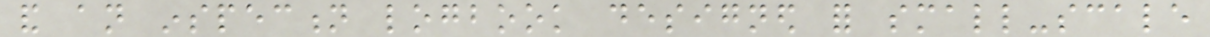and an inspection logbook designed for small-scale
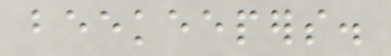beekeepers.
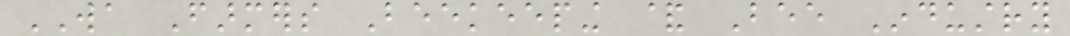WA Farmers Beekeeping & Bee Industry
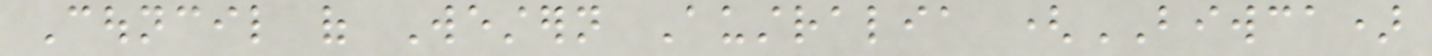Council of Western Australia (BIWCA)
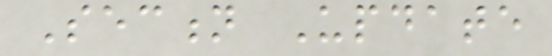Section Update
